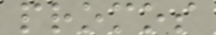promos
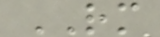RM
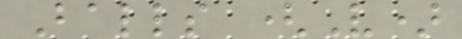Balls (V)
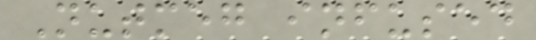Nutmeg infused
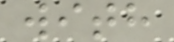with
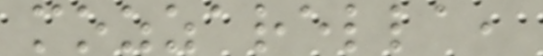mozzarella,
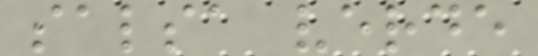salsa verde
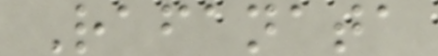Rafanata
